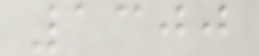1300
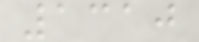1310
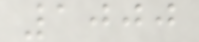1000
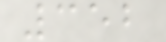352
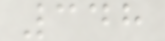348
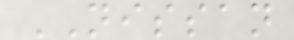NISSAN
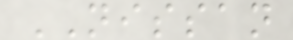NISSAN
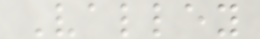Valley
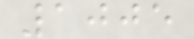1005
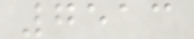7513
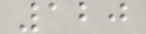120
